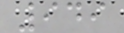949
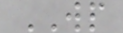WP
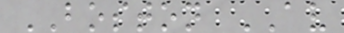BOSTON AV
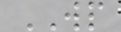WP
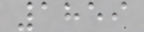1859
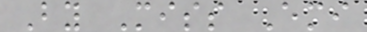By Miss Emi
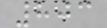803
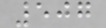507
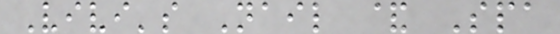Vivi's Nail & Spa
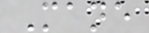Mane
